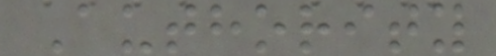Authority
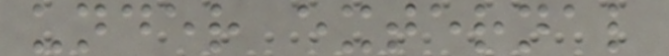under external
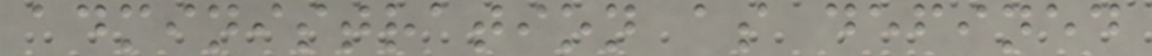administration as defined
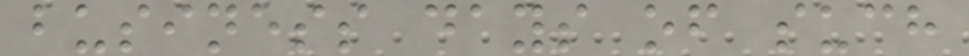business days of such
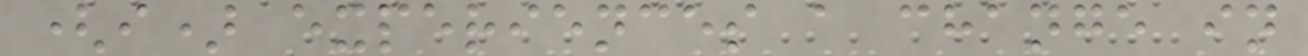(i) experiences a change in
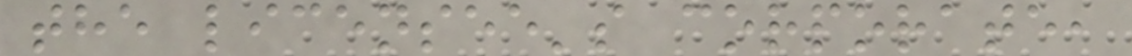the licensee's corporate,
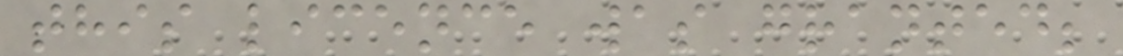this licence was granted;
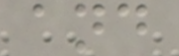and
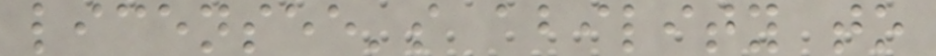licensee's ability to
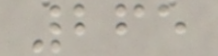265
